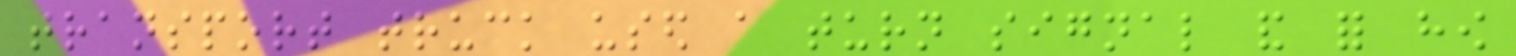transport truck used a turn signal and for how
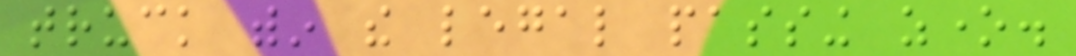truck within the legal passing zone.
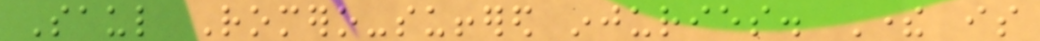Saul Romero-suffered injuries. There is
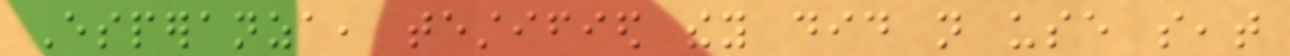Esperanza, testified they did not use seat
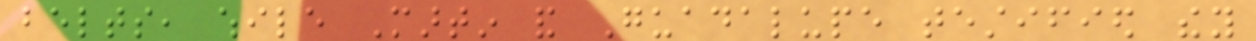belts, while Martin and Guadalupe testified they
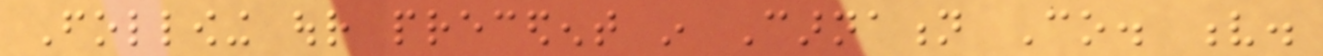Following our precedent in Carnation Co. v.
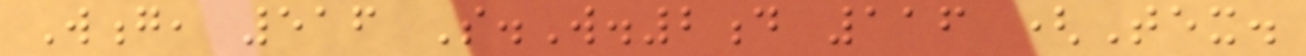Wong, 516 S.W.2d 116 (Tex.
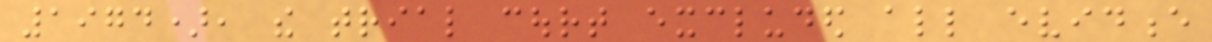1974), the trial court excluded all evidence
